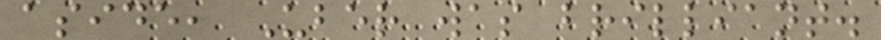aside, Uber was brilliant.
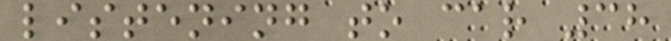listening to car 38
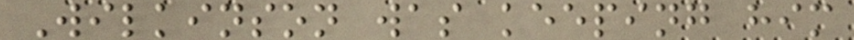Wilkinson was keeping him
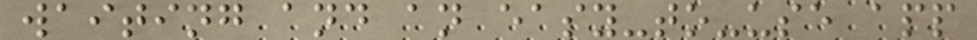waiting and an easy-to-use app
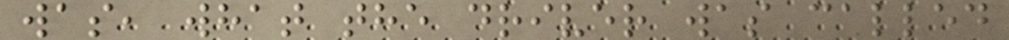was, what the driver was called
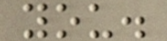you.
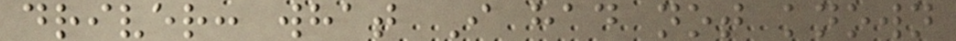driver: what I had not known
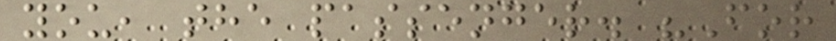you, the passenger. "For
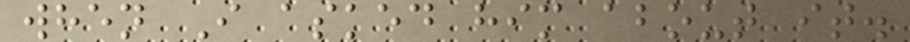when I asked him about it.
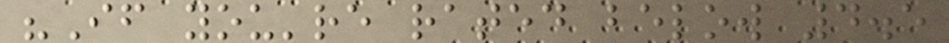"If you're rated below 4.5
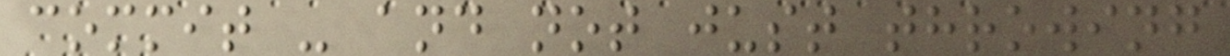commit - and not just throwing
